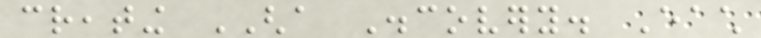creating GHA Discovery. Each
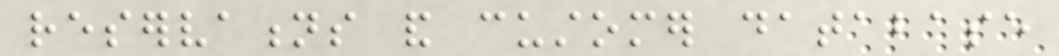reservations and customer database
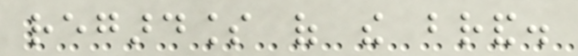regardless of the brand.
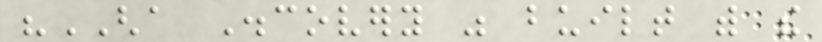"GHA Discovery was built with the
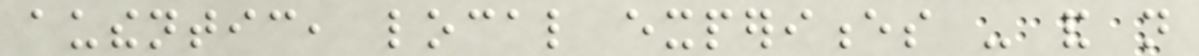authentic, local experiences - and not
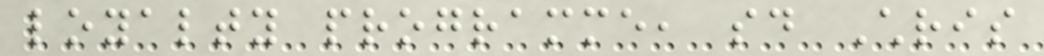loyalty programme, said Chris
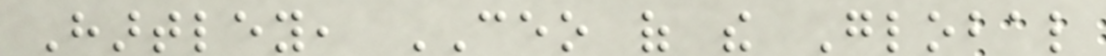Hartley, CEO of the Global
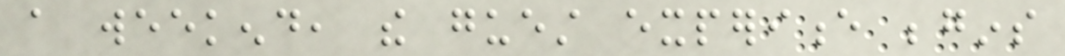a weekend, the guest experience begins
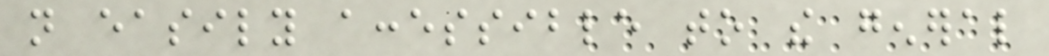not easily accessible to the general
